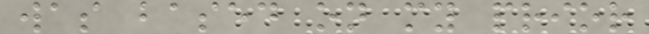was based on my prior
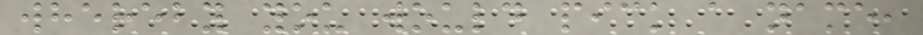whereby you would pick a name,
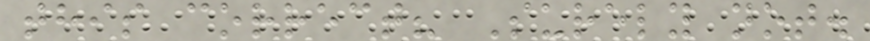this correct? Surely not.
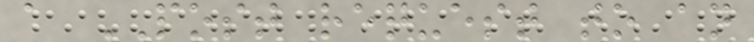a POST request to an
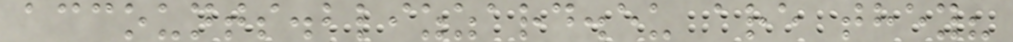accounts.blizzard.eu are they?
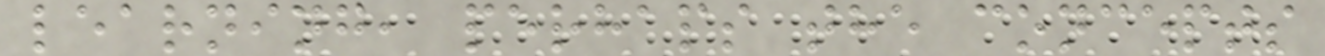learning, perhaps the concepts
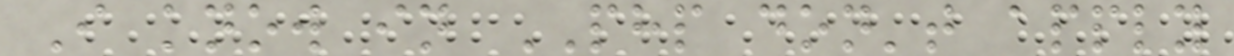I know in PHP don't apply
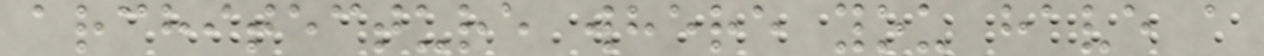architecture where you have a
